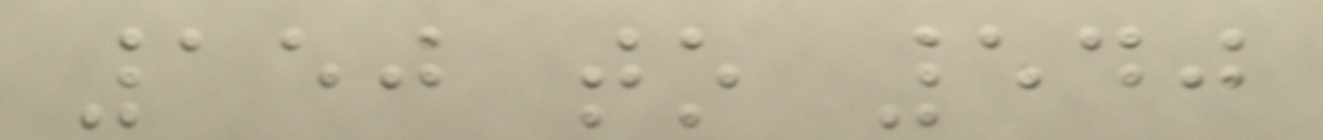150 to 540
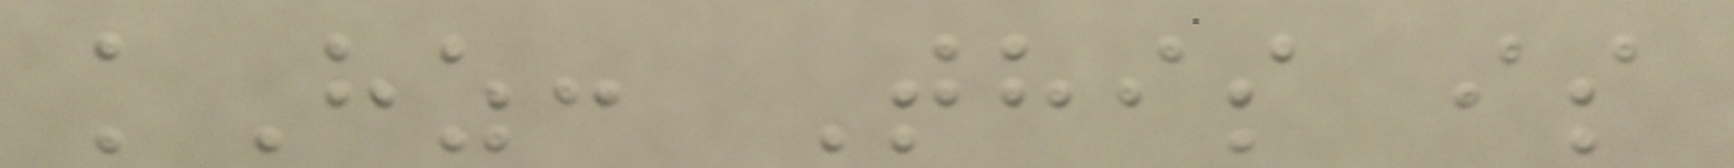kHz: This is
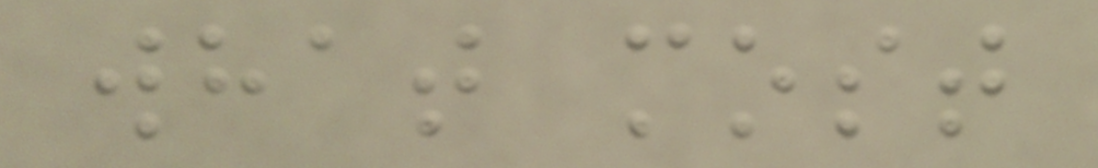what most
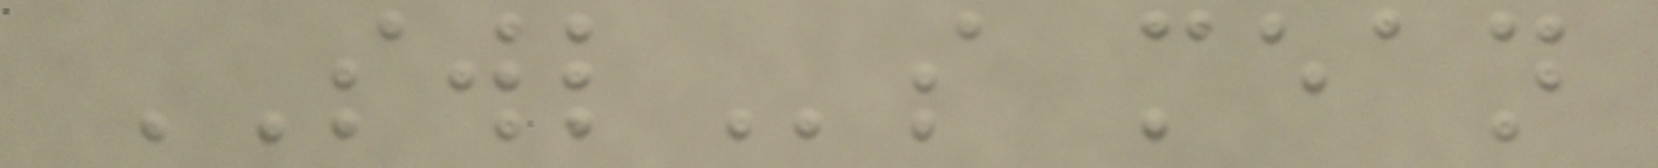SWLs mean
